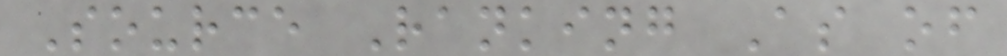Source Ranking As of
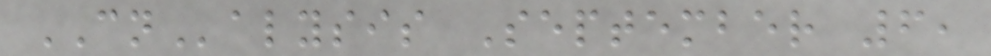CNalysis September 6,
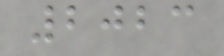2023
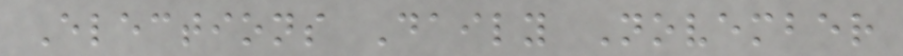Elections Daily November
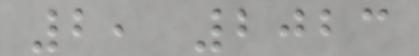2, 2023
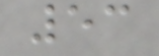53
